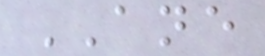ANE
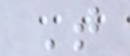T
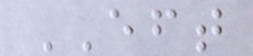EFT
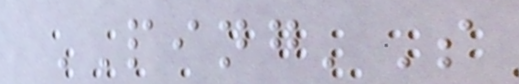PING'S
